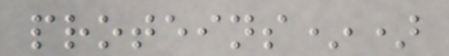proteins*)
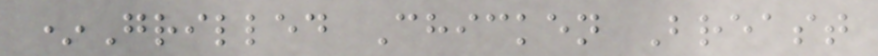*Grilled Chicken Breast
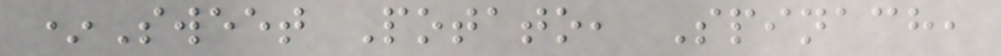*Sweet Potato, Spinach,
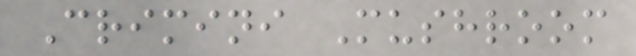Crimini Mushroom
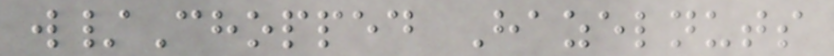w/Chopped Hazelnuts
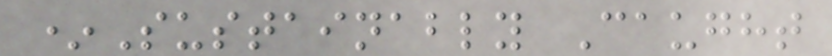*Sustainably Caught
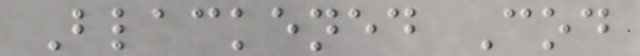Blackened Cod
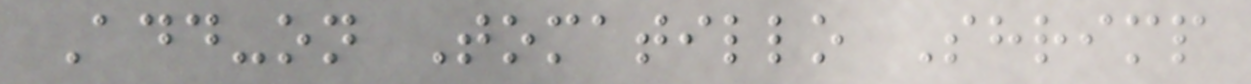Add-on Tomatillo Shrimp
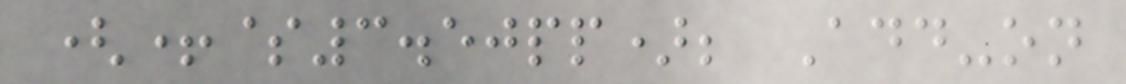(+$3.50pp); Add-on
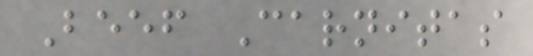Beef Carnitas
